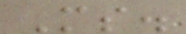Ms.
